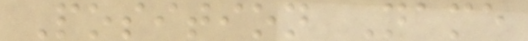Position Name
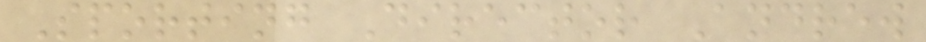Sporting Director Andrew
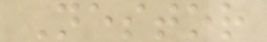Nestor
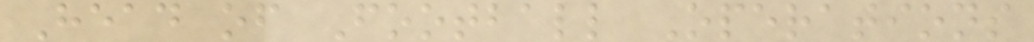Head of Football Operations
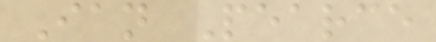Ian Pearce
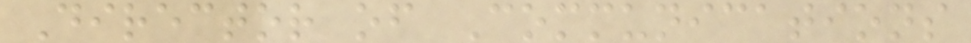Director of Communications
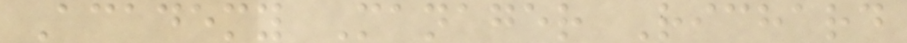Academy Manager Richard
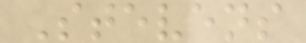Stevens
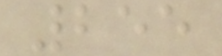255
